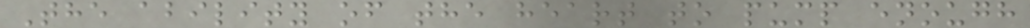The ability of the heart to pump enough
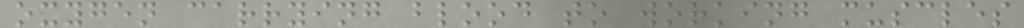oxygen carrying blood to working muscles
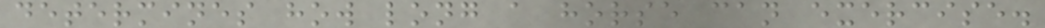determines how long a horse can exercise.
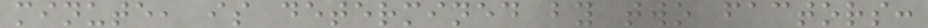minute, is determined by two factors:
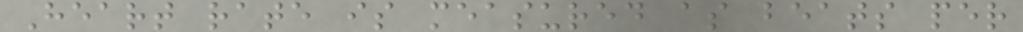Heart rate is measured as beats per
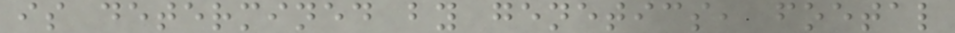is determined by genetics, foetal
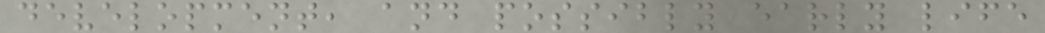development, and possibly early life
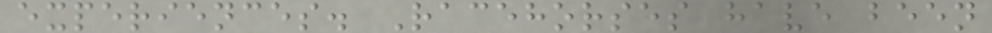experiences. Racehorses have been
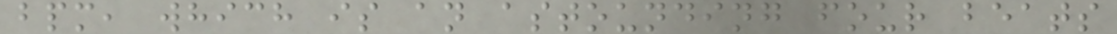bpm, which is an astounding four beats
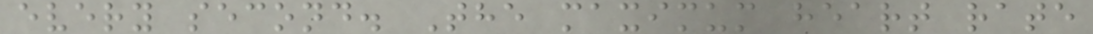every second. The maximum heart rate
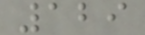129
